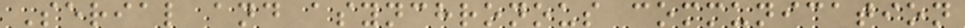Serial and asynchronous communication
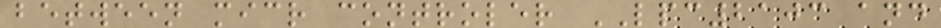between micr controler LPC2103 and
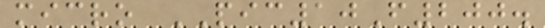micro PIC10F200.
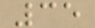35
